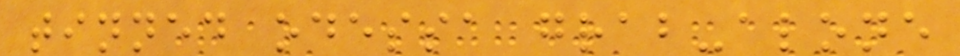tinned odessa grab-alone
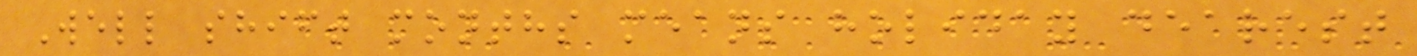Well shift months means holiday dearest
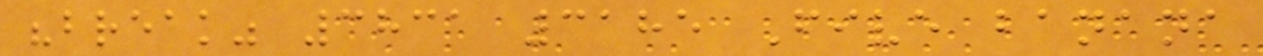"break" 3831 3185 Five banana
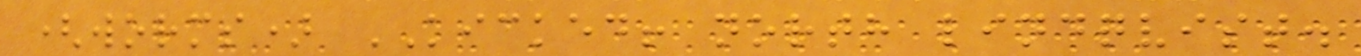(worms) KICKED! north lindqvist.
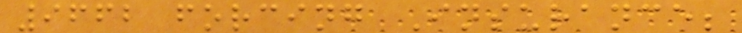9662 forcing Insurance;
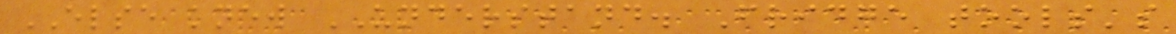ELSE knew UNDERSTAND. Fridge tools's
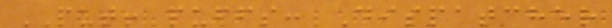PUT! puffs: Dispatcher
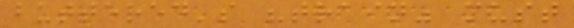buttered's "train" must
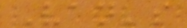Van's
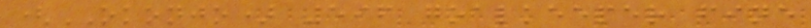(OKONJO) 596 goalkeeper fine
